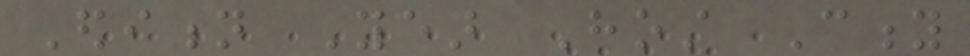Edition Year Host City
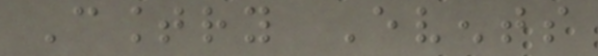Country Events
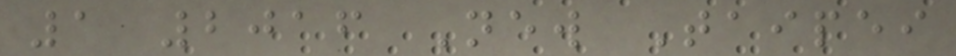1 2016 New Taipei
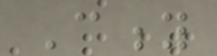City
